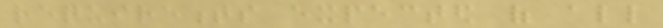requirements expected of all
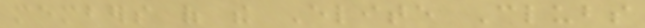members of the Elite Clubs
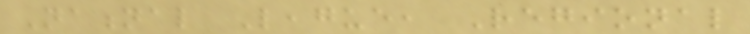National League, Regional
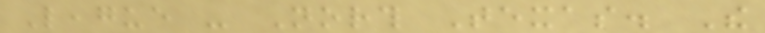League - North Texas. The
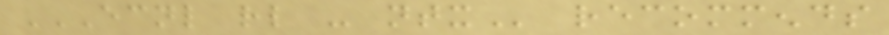ECNL RL - NTX recommends
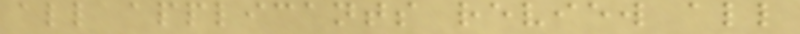all applicants review all
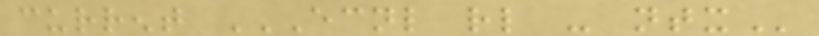current ECNL RL - NTX
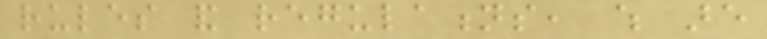rules and regulations, which are
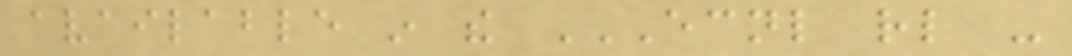available in the ECNL RL -
